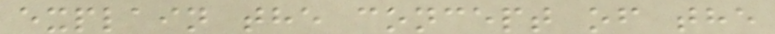explain the concept of the
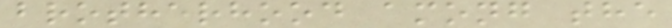brotherhood among the
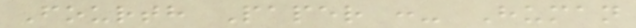Fourth Paper :- Human
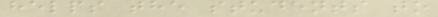helps the students to
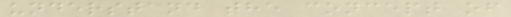understand the concept of
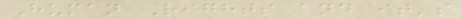Human Rights and it's
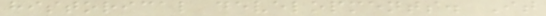historical developments. It
